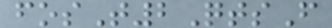fosT2QtsF
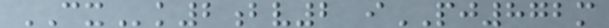CXk2bv2 iPJ872m
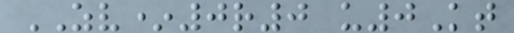ZV*0r0 u0Kt
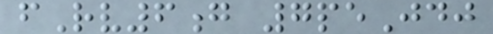fRv6g 7peJdj
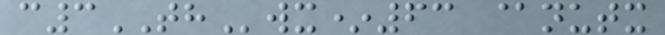c3THwx*63 @nutx
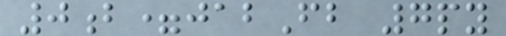0b=jabFb 7py
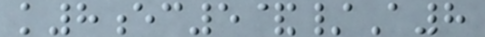k8ec5&/A8
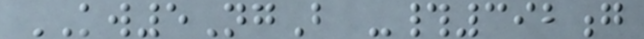KW5NgB -#392g
